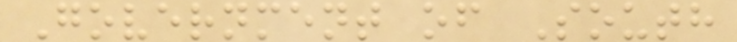Government of South
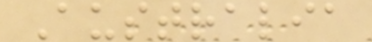Australia
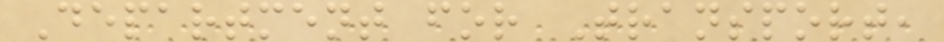Department for Transport,
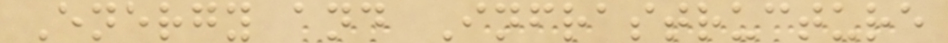Energy and Infrastructure
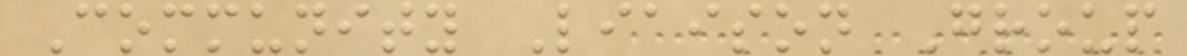Community Liaison Group
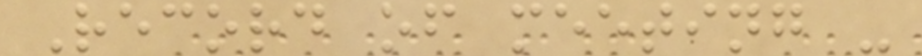Record of meeting -
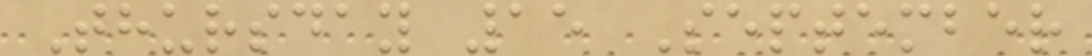Thursday 15 September
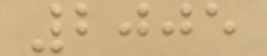2005
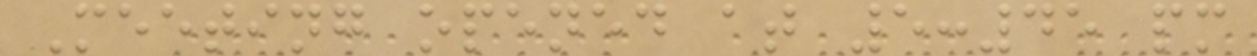Meeting opened at 5:45 pm
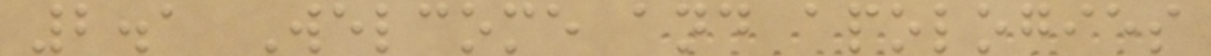2.1 Welcome and apologies
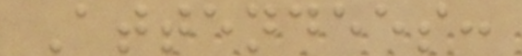Attendees:
